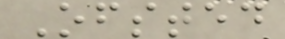Ofsted
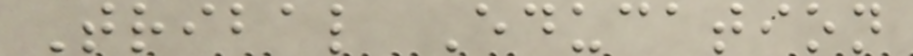Tribal Education
